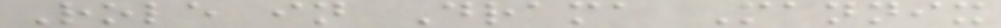Role in Drama Mannix
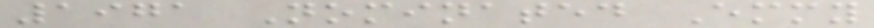1971 Nominated Emmy
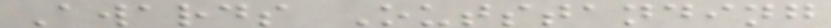Awards Outstanding
